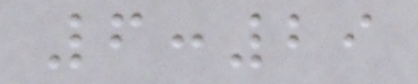6:29
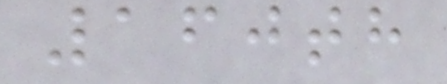160th
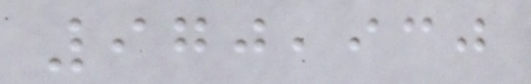970,930
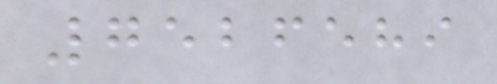7526589
